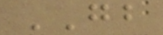GB
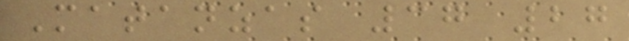Matanzas 37 27
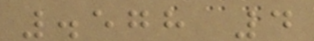.578 4
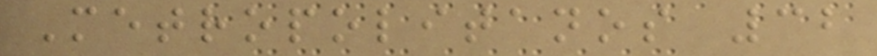Metropolitanos 32
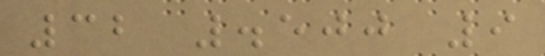32 .500 9
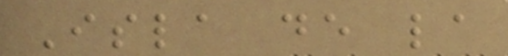Isla de la
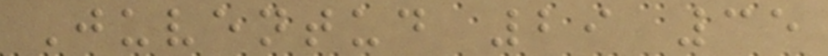Juventud 29 35
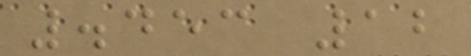.453 12
